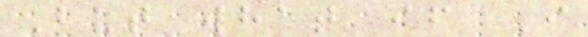But what if I
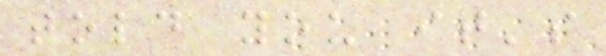told you it's
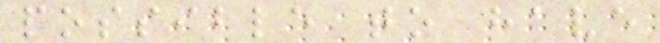possible to have
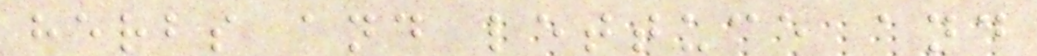herbs and lettuce and
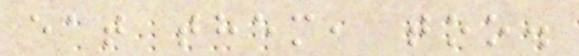eat them, too.
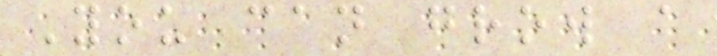You can grow a
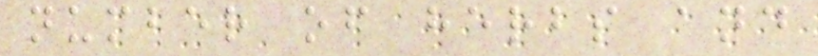number of herbs and
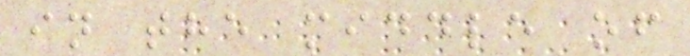in the middle of
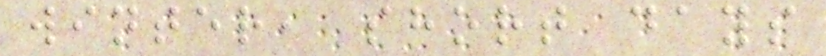winter, short days
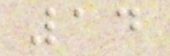14
